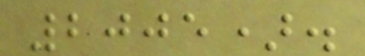2005).
